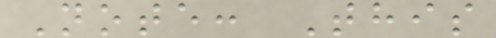Note: This
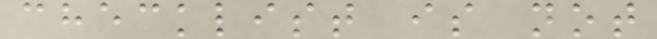checklist is not
